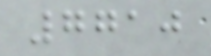7710
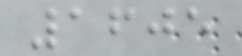1605
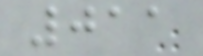011
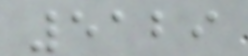5129
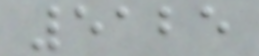5125
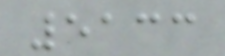5133
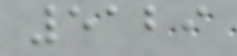5129
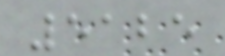5125
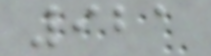921
